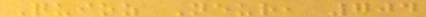Quioz Neur, 704
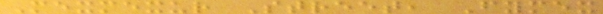Mexmexur Street, Fymex
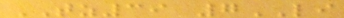TZ39 7LI
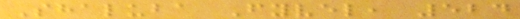Shaluba Fyvel, 524
